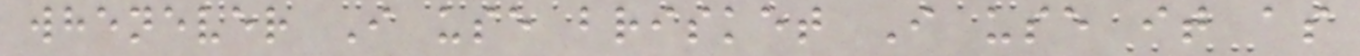whenever I use brisket I use it as
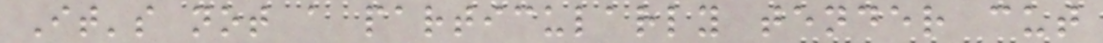It's not a particularly tender cut
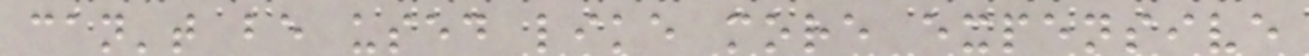can't be used like more expensive
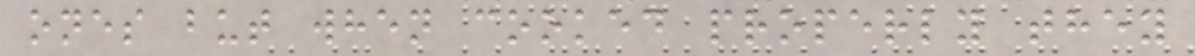ones but when cooked properly they
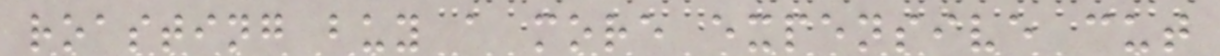roasting buy a more expensive cut
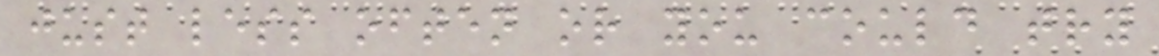just less often or you could try
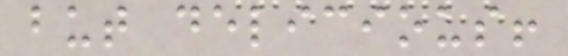but delicious!
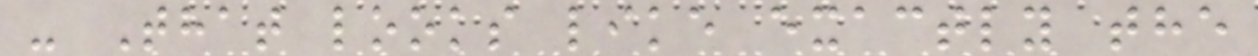- That looks like exactly the
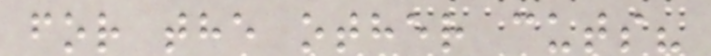for the other cuts?
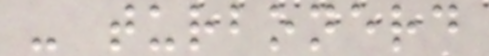- turbonerd
